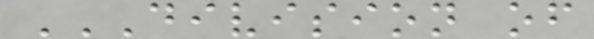DIVISION OF
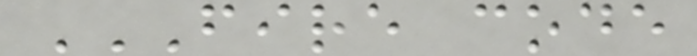FIRE CODE
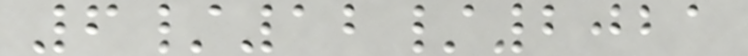6/12/2021
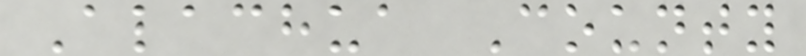Alachua County
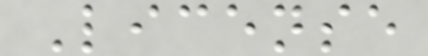License
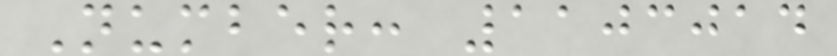Number: 1103014
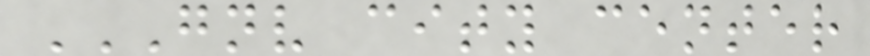GNV CITY CENTER
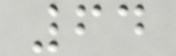64
